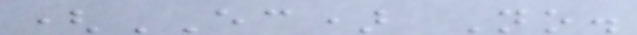(EC) No.
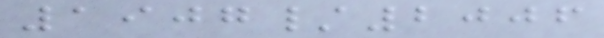1907/2006
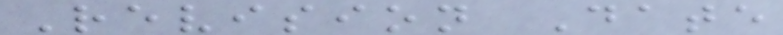Revision Date
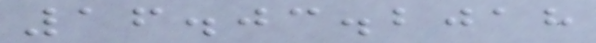16.03.2018
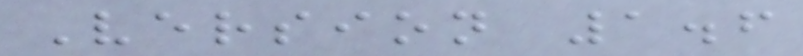Version 1.6
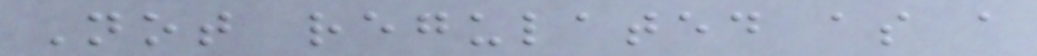Not regulated as a
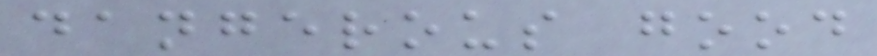dangerous good
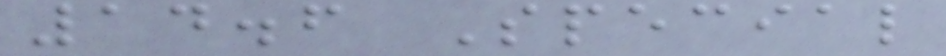14.6 Special
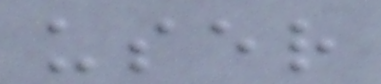user
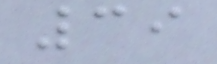39
